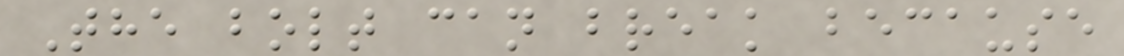The bolt can break because
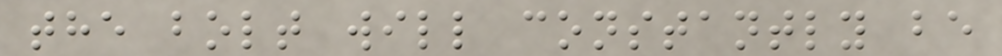the bolt will constantly be
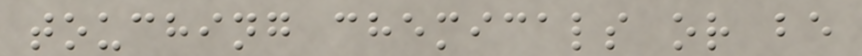touching chemicals or be
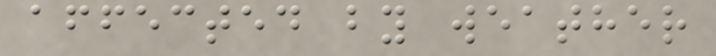affected by weather
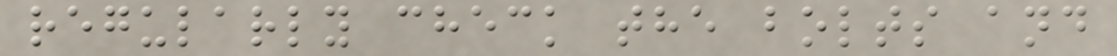regularly check the bolts and
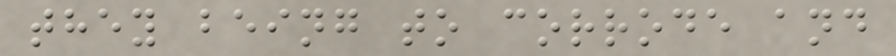they being to corrode and
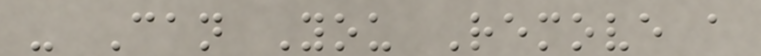- Can You Remove a
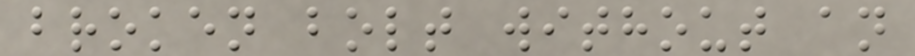broken bolt without an
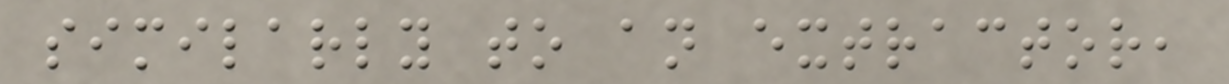similarly to an extractor,
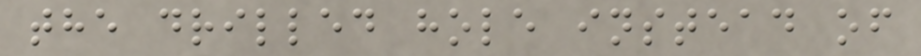the drilled hole instead of
